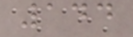144
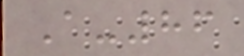A-86
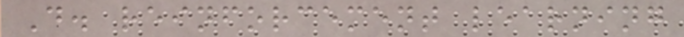D. reinforcement learning
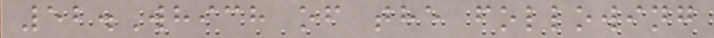52.Which of the following
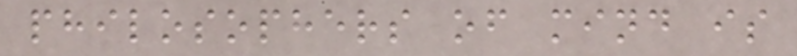philosophers of mind is
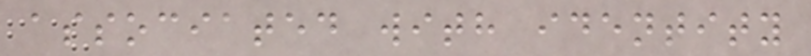associated with identity
